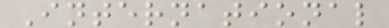International
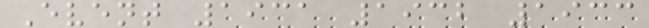Event 1931 1932 1933
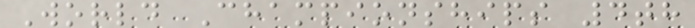World Championships 4th
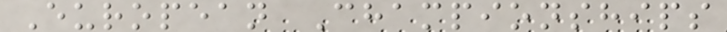European Championships
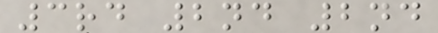3rd 2nd 2nd
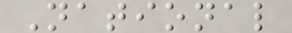National
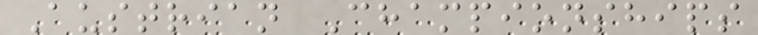Austrian Championships
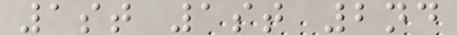1st 1st 2nd
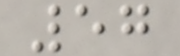57
